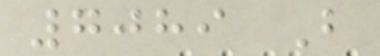7089 B
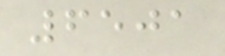6501
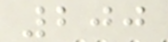200
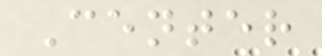Center
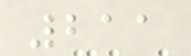211
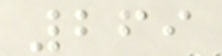269
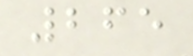265
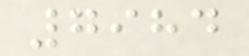7984
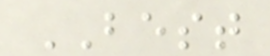BEST
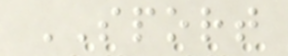SPORT
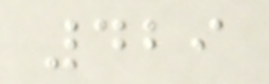429
